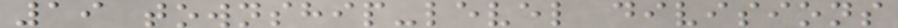19 township-level divisions
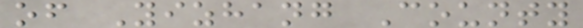of Yizhang County
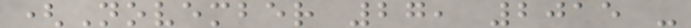(November 27, 2015 -
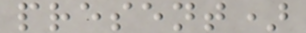present)
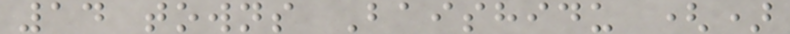14 towns Baishidu ()
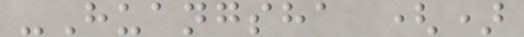-Huangsha ()
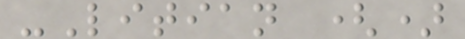-Litian ()
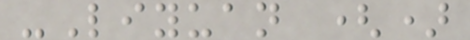-Liyuan ()
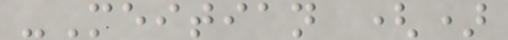-Meitian ()
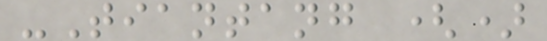-Tiantang ()
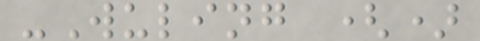-Wuling ()
